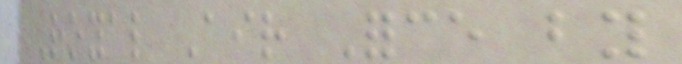Royal Air Force by
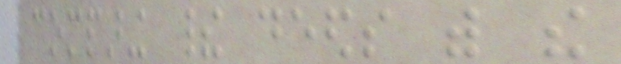comparing their deeds with the
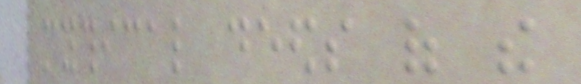mythical deeds of the
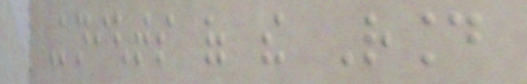Knights of the Round
